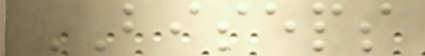BISEPS
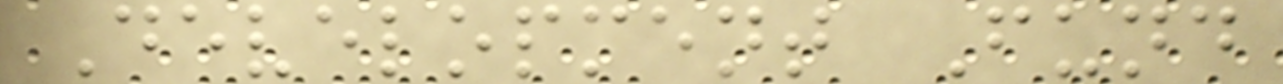Development Fund
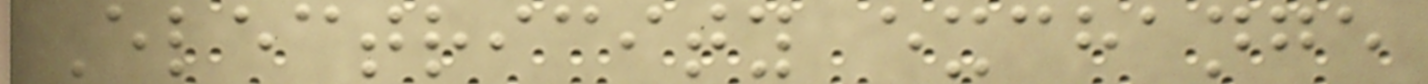Electricity exchange
